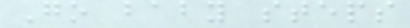Go baby steps
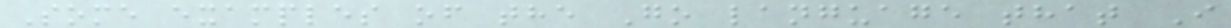Some examples of the Go language that I
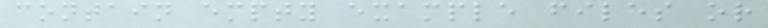contain empty example files or
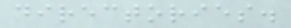directories.
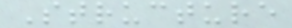Structure
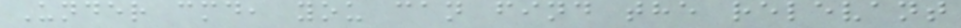Under cmd, you can find the relevant
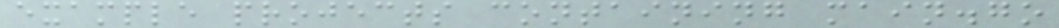example projects containing main.go
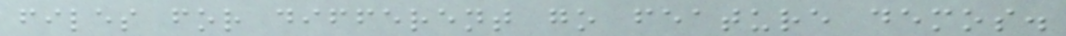files for different go feature demos.
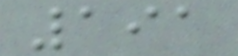191
